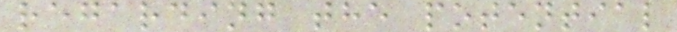regarding the potential
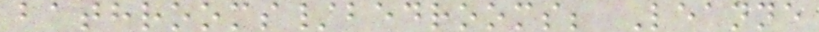bathrooms/bedrooms; Leanne
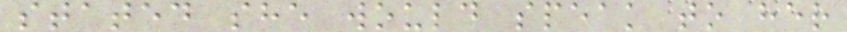stated she would speak to her
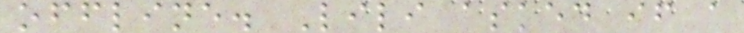offline. Lili asked if a
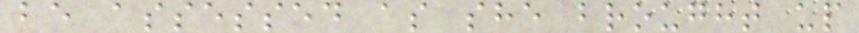be assessed as she brought up
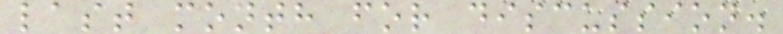last month for discussion.
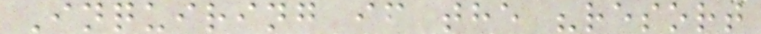Inquiring if the "resort
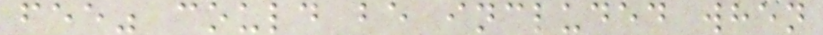fee" could be included when
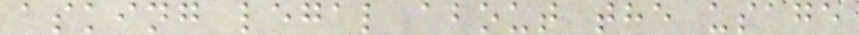asking legal about the usage
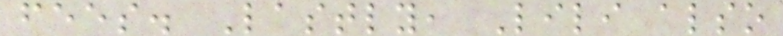fees. Lastly, Lili also
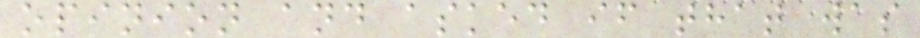opinion and asked if that was
